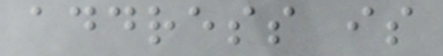address is
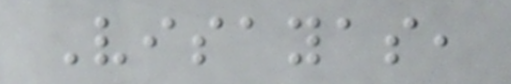Visayas,
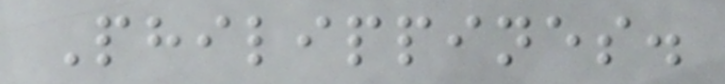Philippines.
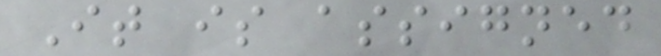It is assigned
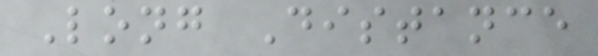Long Distance
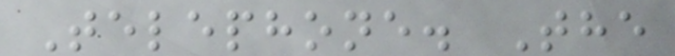Telephone. The
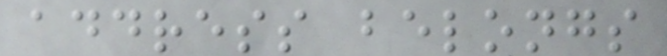address belongs
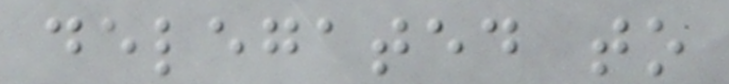delegated to
